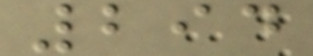294
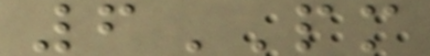6PM
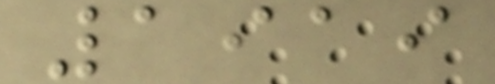1919
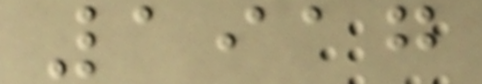1917
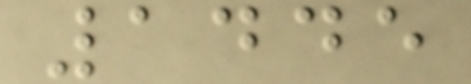1445
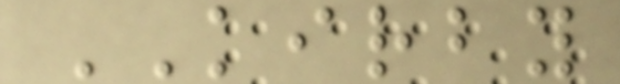KIRBY
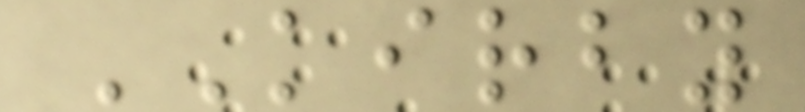KIRBY
